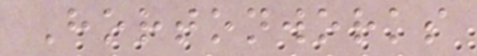Hortonworks
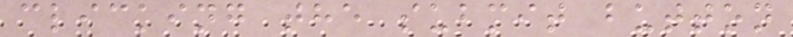clicking the submit button
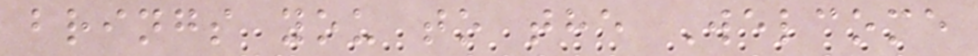brings you to the Welcome
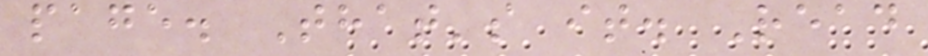page. That's it. Read
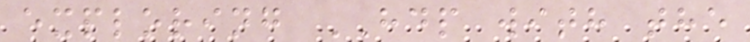exploring HDP with the
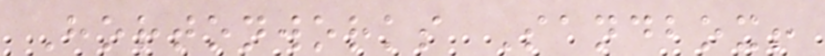Hortonworks Sandbox!
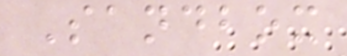Sandbox
